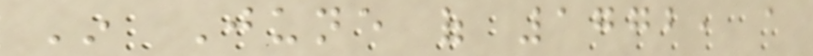In June of 1772, a
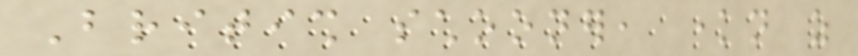British schooner, known as
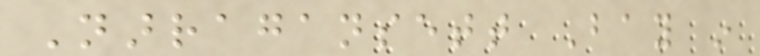Narragansett Bay in
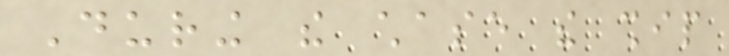During the chase the ship
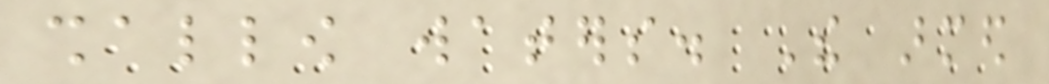shallow waters. The armed
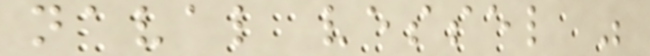naval vessel was
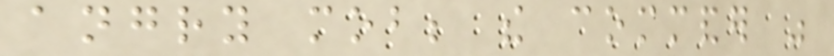angry mob; the commander was
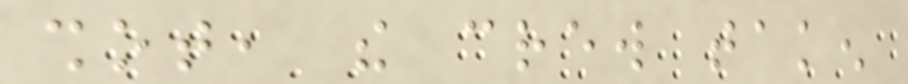shot, the crew taken
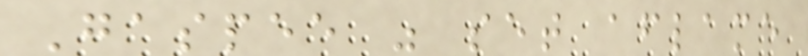Gaspee was set aflame
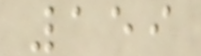159
